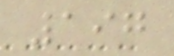197
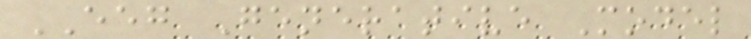EEG Generative Model
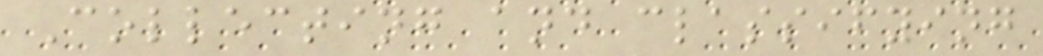Collecting and classifying
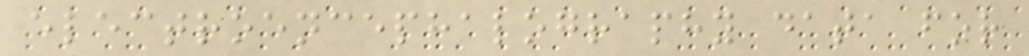electroencephalography data for
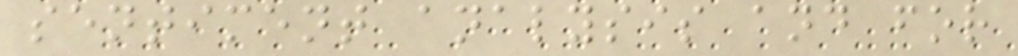sentiment analysis and for
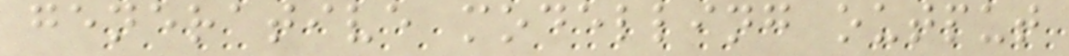generative modelling output
